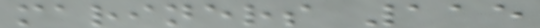mariners 115
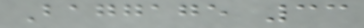Baggage 33
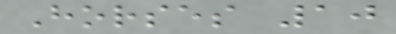Horses 10
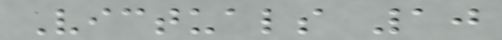Victuals 10
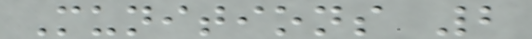Munitions 2
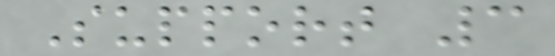Support 3
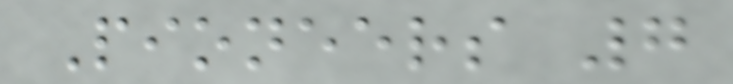Pioneers 7
